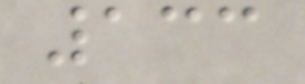133
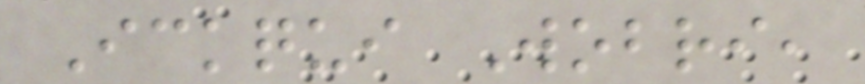Ickqui Wobri,
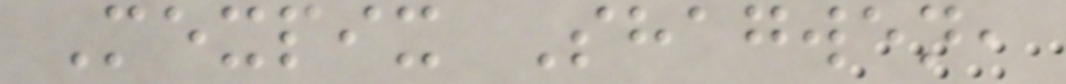Mexpix Shagwen,
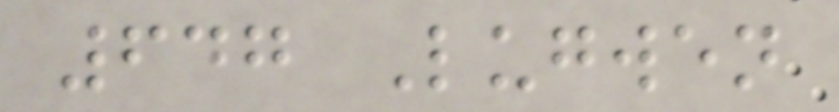647 Lugwen
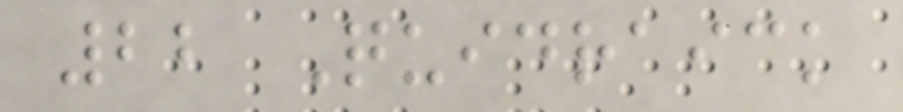22 Quidraick
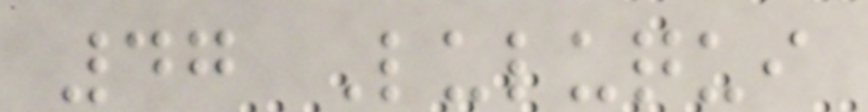47 Luluqui
